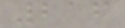216
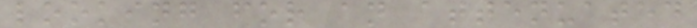looking for an attenuated
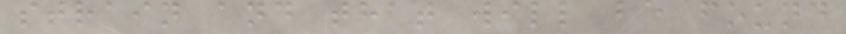strain and that will be found
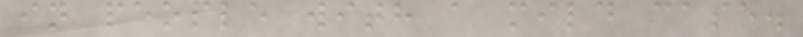in people with a mild case.
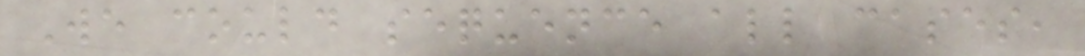We could sequence all cases,
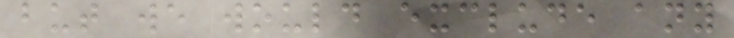but we would exclude any
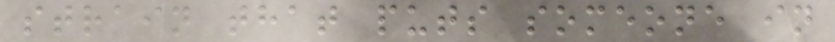strain that puts someone in
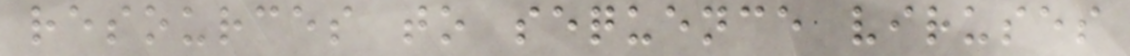resources to sequence viruses
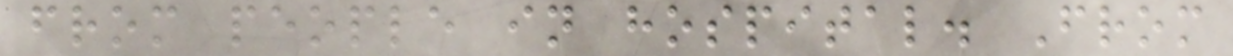from people in hospital. From
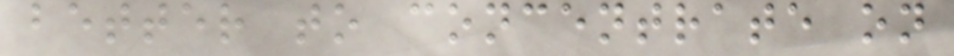better to concentrate on
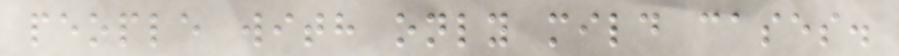people with only mild cases.
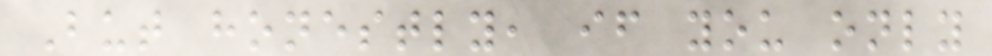But honestly, if you only
